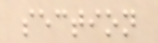section
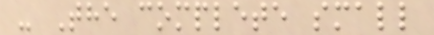- The complete small
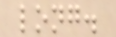long.
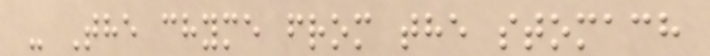- The chyme from the stomach
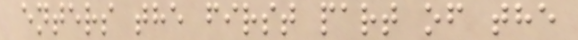enters the first part of the
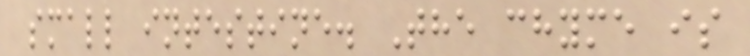small intestine. The chyme is
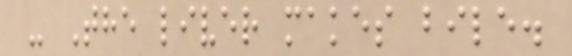- The liver makes bile.
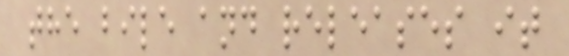the bile and releases it
